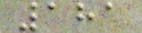181
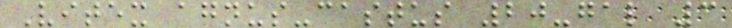Vitex agnus-castus 20-gal 3
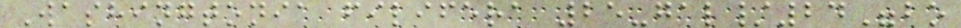Washingtonia filifera 25-gal/24"bo
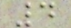4
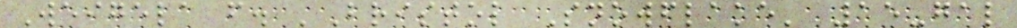Weigela f. 'Bristol Snowflake' 15-gal
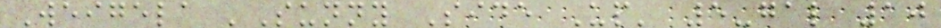Weigela 'Sunny Side Up' 5-gal 10
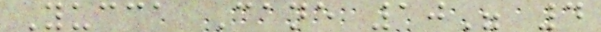Yucca Cane 10" 4
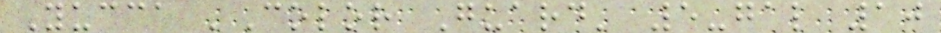Yucca 'Color Guard' 5-gal 10
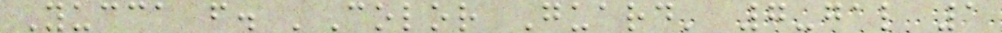Yucca f. 'Color Guard' 7-gal 1
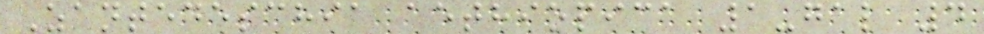Zantedeschia aethiopica 1-gal 4
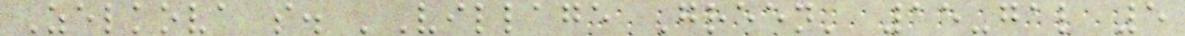Zelkova s. 'Village Green' 15-gal 5
